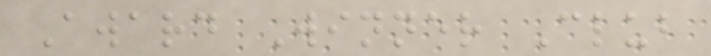Award Winner Club
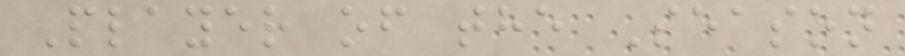Player of the Season
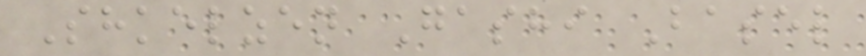Shkelzen Gashi Basel
